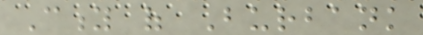City of Burbank
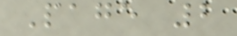Page 2
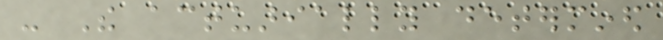- The actuarially determined
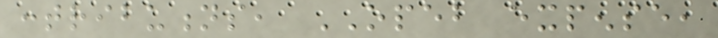contributions, OPEB expense,
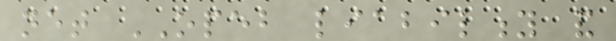net OPEB liability and
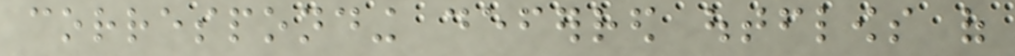corresponding deferred outflows of
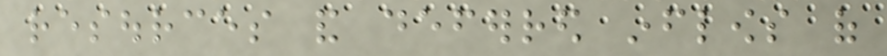resources and deferred inflows of
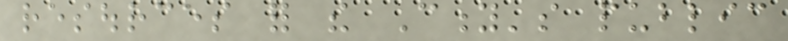resources for the City's public
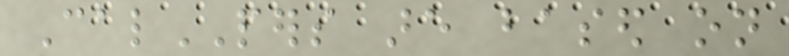CalPERS are based on
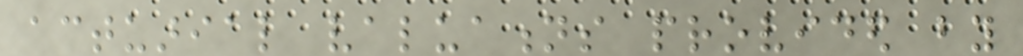actuarial valuations provided by
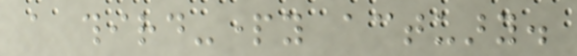a third-party actuary.
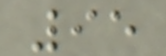95
